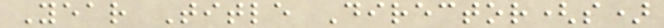Year Title Director(s)
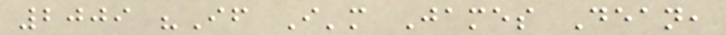2009 "If I'm James Dean,
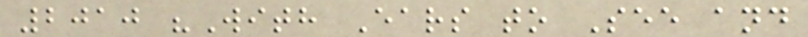2010 "With Ears to See and
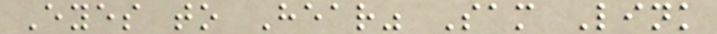Eyes to Hear" Sam Link
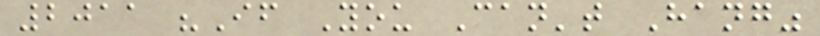2011 "If You Can't Hang"
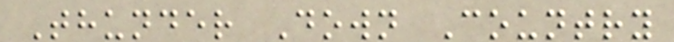Thunder Down Country
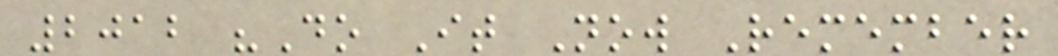2012 "Do It Now Remember
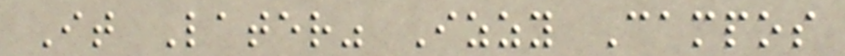It Later" Izzy Campos
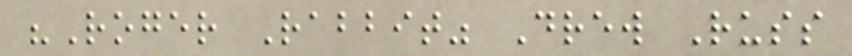"Roger Rabbit" Drew Russ
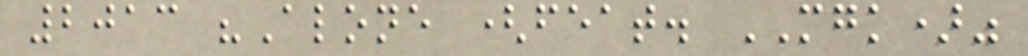2013 "Alone (feat. MGK)"
